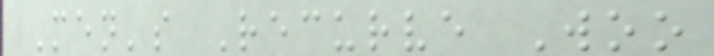Men's Recurve Woo
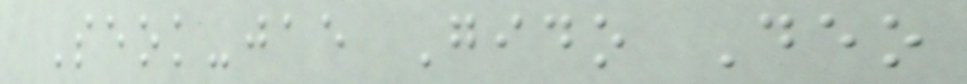Seok-jae Gido Deo
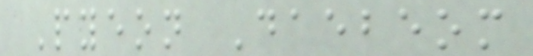Pyeon Daebeom
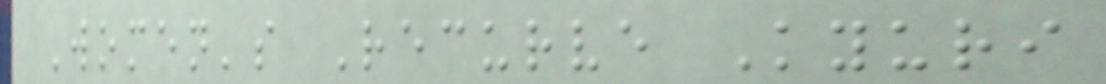Women's Recurve Kyuri
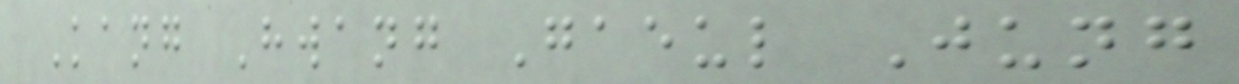Kang Hwang Gaeul Jung
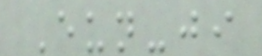Eun-ji
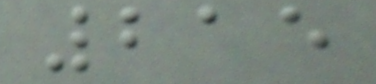215
